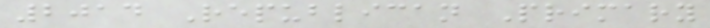2014 Republican Primary
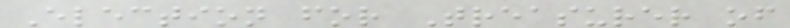Election for Treasurer of
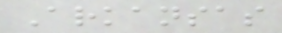Arkansas
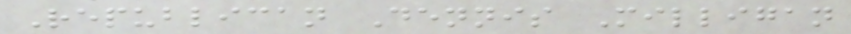Republican Dennis Milligan
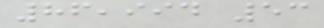86,994 53
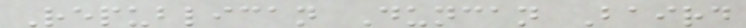Republican Duncan Baird
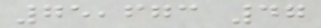75,673 47
